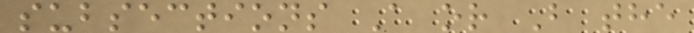subsections A or B the
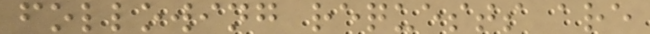following requests are
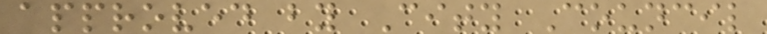approved by City Council
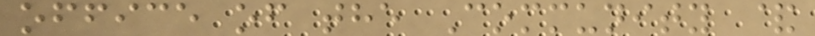office of the Community &
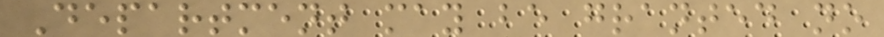Department may be granted no
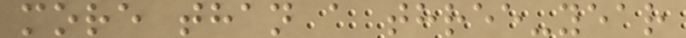more than a three-year
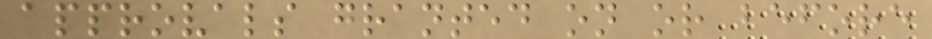approvals granted on or before
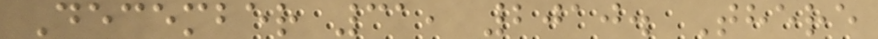December 31, 2010. There
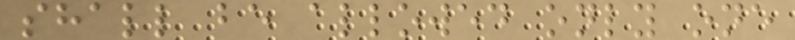shall be allowed only one
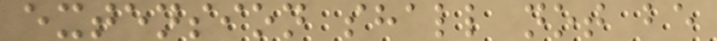extension shall not be
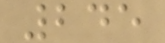245
